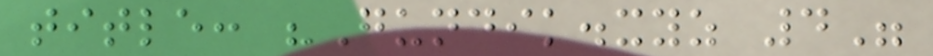title: "Gundik.xyz 4"
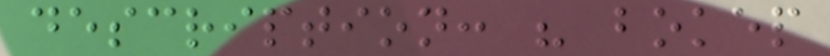description: " bokep
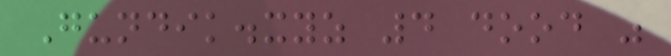Gundik.xyz 4 dood "
